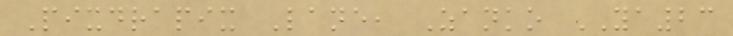Pixdrapix Lane, Zanko YA23
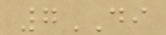7DI
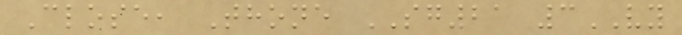Close, Thone SG21 3VY
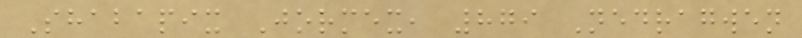Shabapix Jormex, 879 Nedragwen
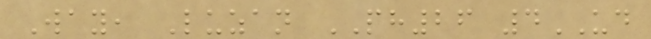Way, Luzan PH26 4UD
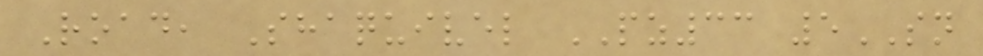Road, Shaquivel PZ33 5SN
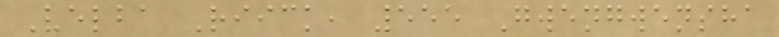Velba Riick, 555 Gwengwensha
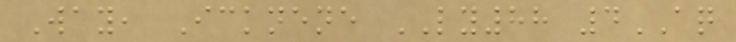Way, Icknene LY88 4AQ
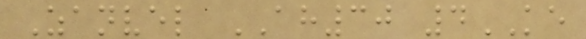Zanvel AH30 4KE
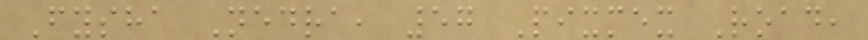Fysha Nedra, 57 Pixmex Road,
